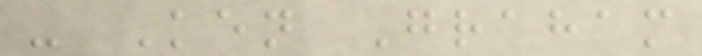- Ken Graham
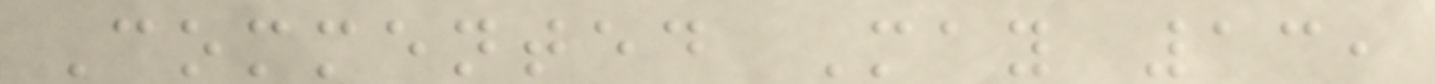Commented May 13,
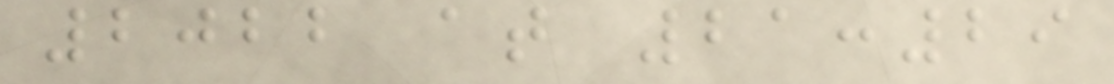2022 at 21:29
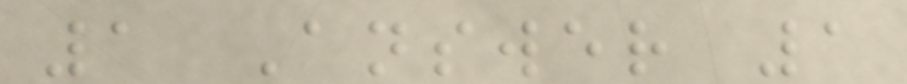1 Answer 1
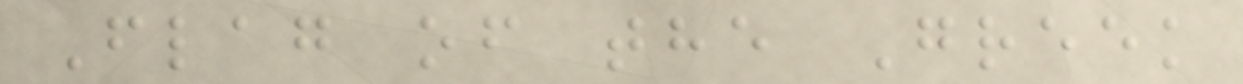Flag of the Greek
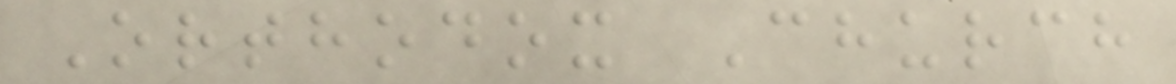Orthodox Church
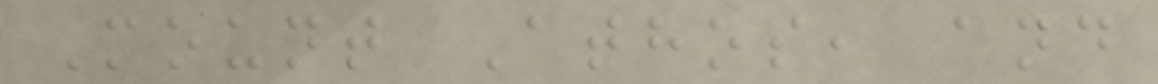Mount Athos, and
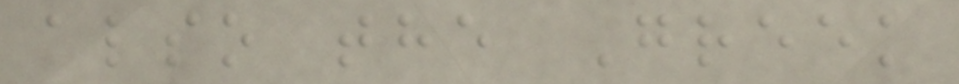also the Greek
